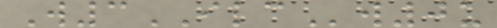W3ILCw0u
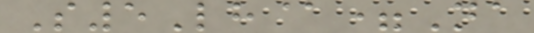S5Lh@=Na
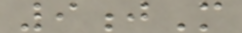9jM
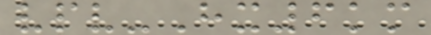vpv-Hx6km
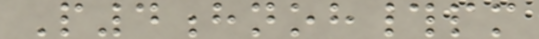P4hnoh#pm
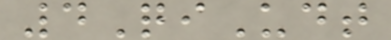4QiUdt
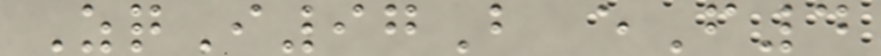ZqI97B eF4
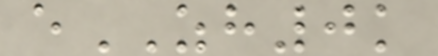eZH0k
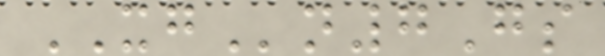XGn7Gs
